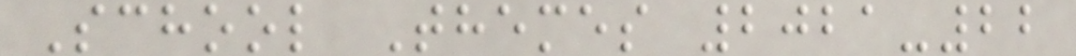School Themes 2021-22
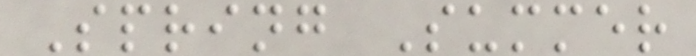Spring Summer
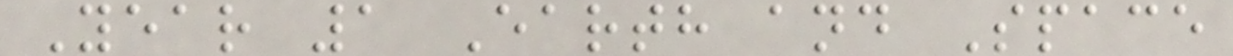Year 1 Earth and Space
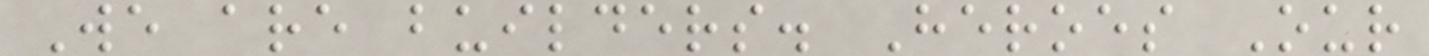We are builders. Heroes Our
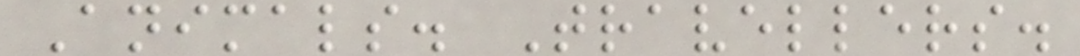Animals. Travellers.
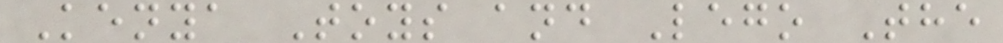Kenya Toys and Lego The
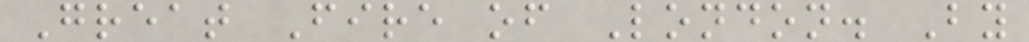Great Fire of London. By
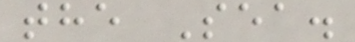the Sea.
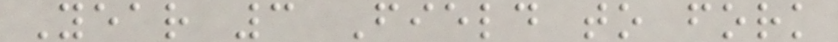Year 3 Field to fork
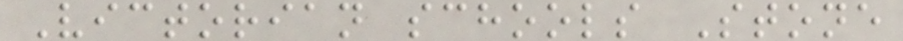Victorian schools Stone
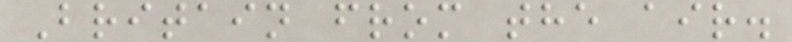Britain from the air.
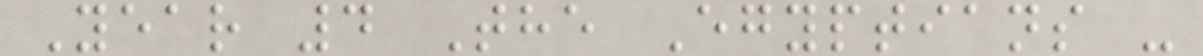Year 4 The Egyptians -
